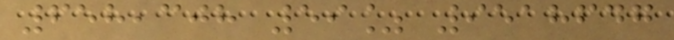658,308 59% 9518647
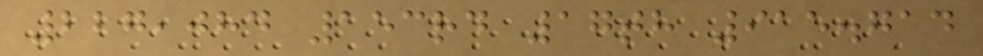227,084 153rd 17th 915.714
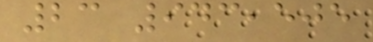23 943,505
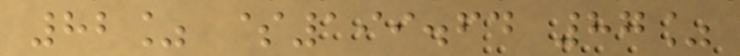82% $199.64 87%
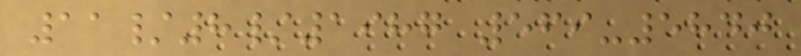11/8/1987 569-5840
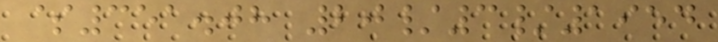$351.08 20/3/1954
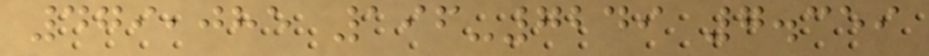479,085 196-7249 7.359
